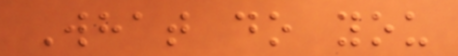What do you
